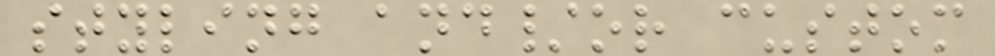styling and/or custom
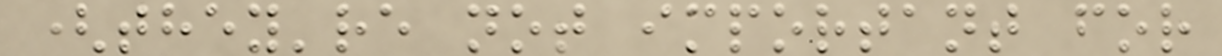(they're not important for
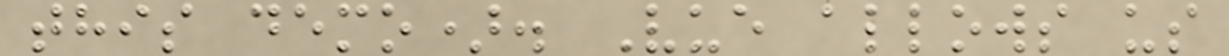this demo). Vue allows us
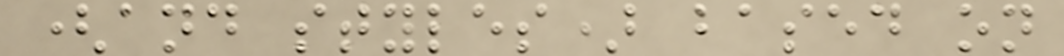(and styles) based on
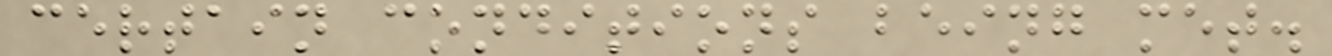certain conditions being met.
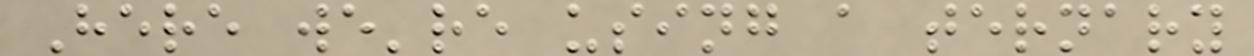Here we're using a ternary
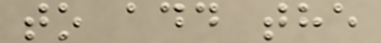to add the
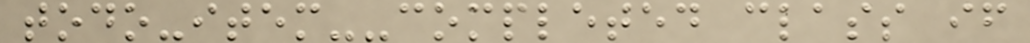todo-item--completed class if
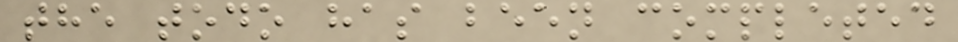the todo has been completed
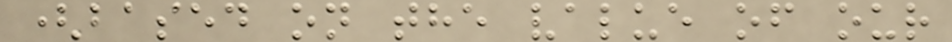(based on the value of our
